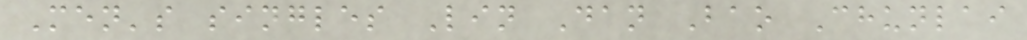Men's singles Lin Dan Bao Chunlai
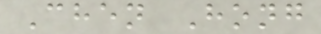Chen Hong
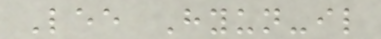Lee Hyun-il
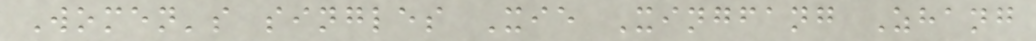Women's singles Xie Xingfang Zhang
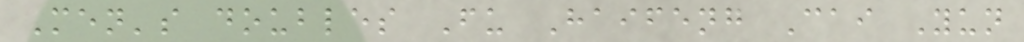Men's doubles Fu Haifeng Cai Yun
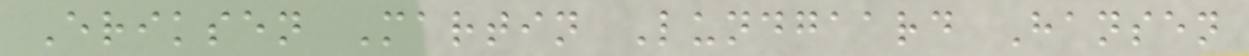Eriksen Martin Lundgaard Hansen
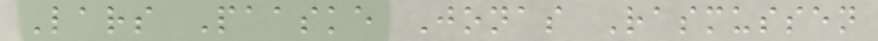Lars Paaske Jonas Rasmussen
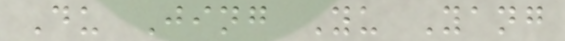Du Jing Yu Yang
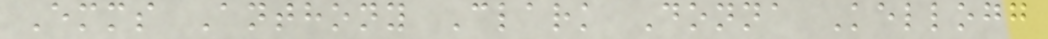Emms Anthony Clark Donna Kellogg
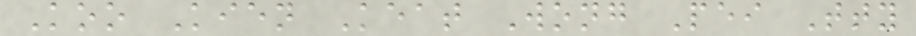Koo Kien Keat Wong Pei Tty
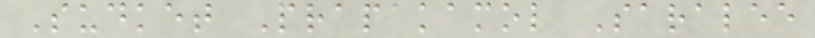Sudket Prapakamol Saralee
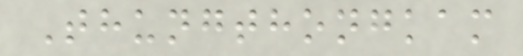Thungthongkam
